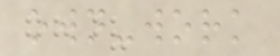own-work
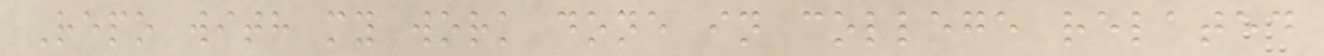Repo with my work done in college related
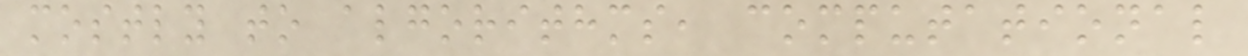mostly to algorithms, computational
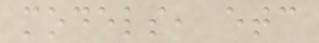models, etc
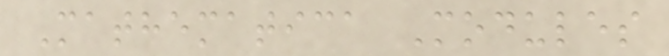Mathematica Modules
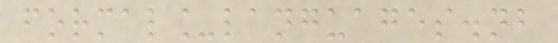formal_languages.nb
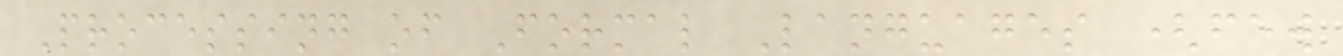Processing of Formal Languages (few
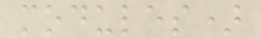modules)
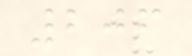206
